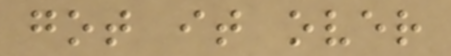got it over
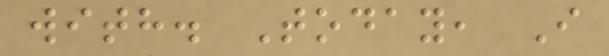with. Today, I
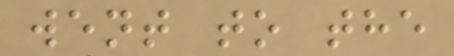went to the
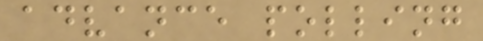advance polling
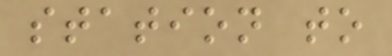station to
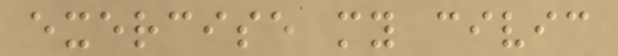exercise my civic
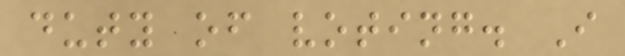duty of voting. I
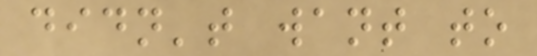didn't want to
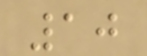10
